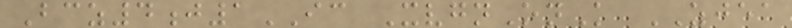Bcz4j1IC XvgnOnK ZJEA
